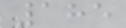185
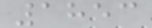1853
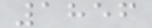1856
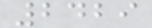2429
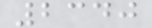2340
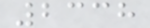2338
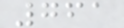761
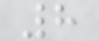8
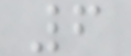6
